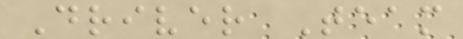Driver Team
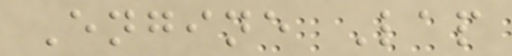Engine Lap
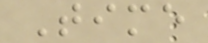Time
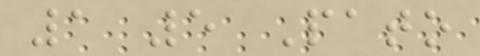1 5 Pato
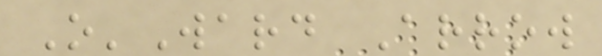O'Ward Arrow
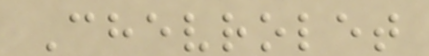Chevrolet
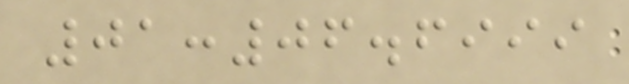01:06.6999
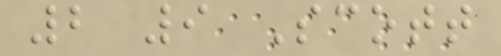2 9 Scott
